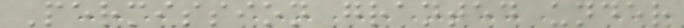Permission granted under
